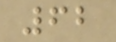62
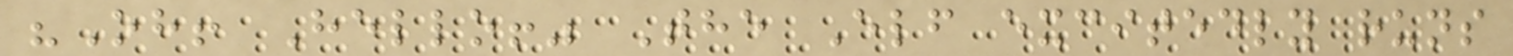"Oh! Hello!" The Elf excitedly runs
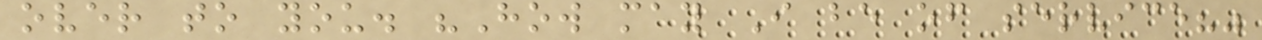over to you. "How may I be of service?"
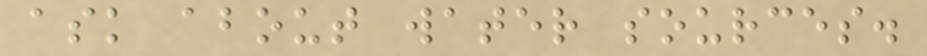ask about water sources.
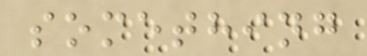something
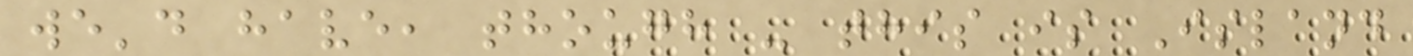we'd have, though - this is Island
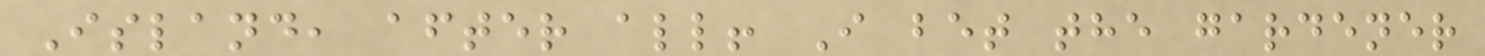Island, after all! I bet the gardener
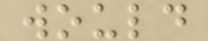would
